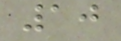10
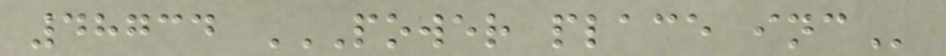48734 POWER PLACE INC
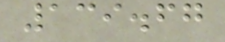139.67
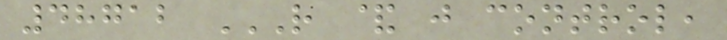48712 R & J CONTROL,
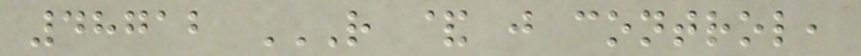48712 R & J CONTROL,
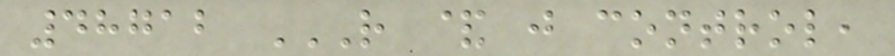48712 R & J CONTROL,
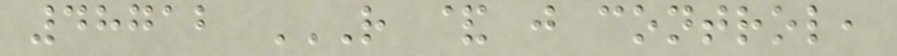48712 R & J CONTROL,
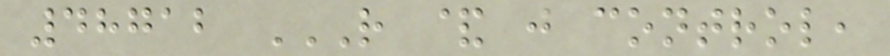48712 R & J CONTROL,
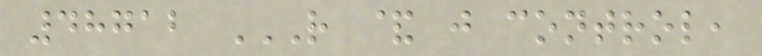48712 R & J CONTROL,
